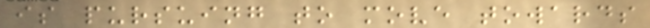is pursuing to move towards
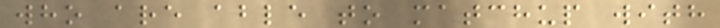who are able to matchup with
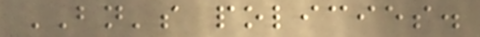BN's policies.
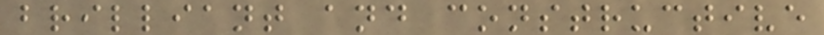brilliant and constructive
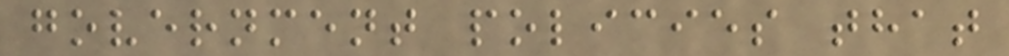government policies that
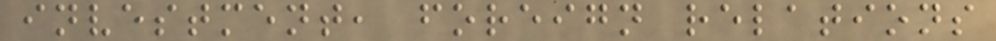investment, foreign relations
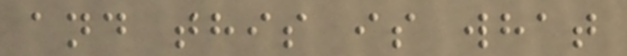and this is what
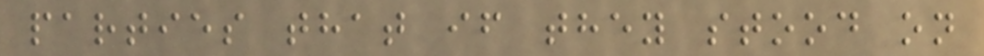parties that if they stood on
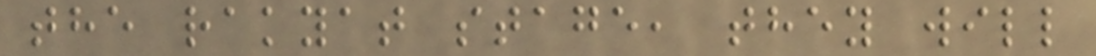the rakyat stage, they will
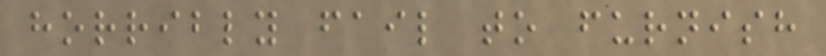horribly fail to furnish
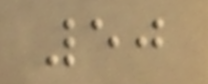50
